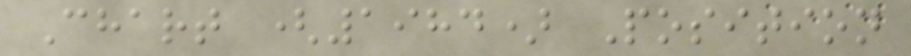Chart (1984) Position
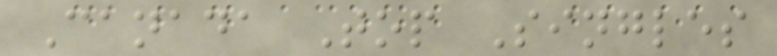Canada Top Singles
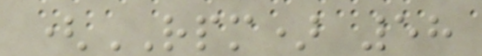(RPM) 58
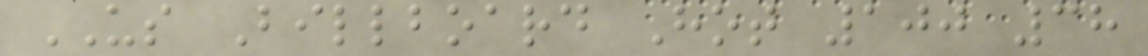US Billboard Hot 100 38
